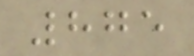875
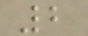2
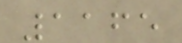1165
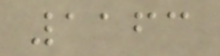1163
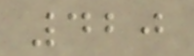420
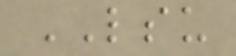LSU
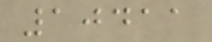10411
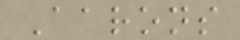Aarons
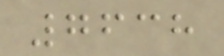7638
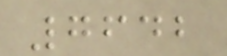7642
